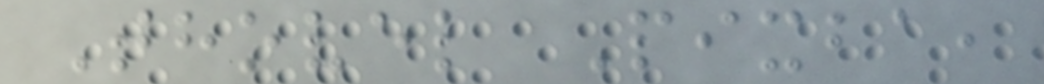Thovel Pixba,
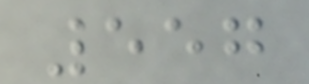557
